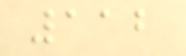112
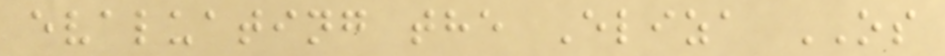evaluating the Eliza OS
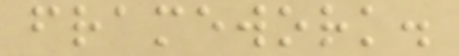framework.
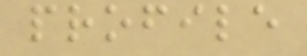profile
